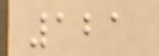121
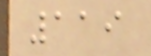119
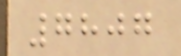7807
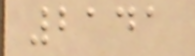2141
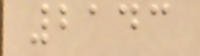2143
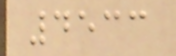4533
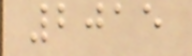2015
